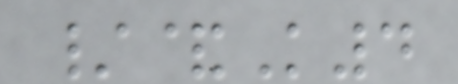/&K4
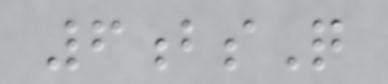6bsQ
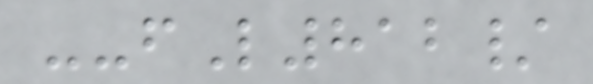--fL812/
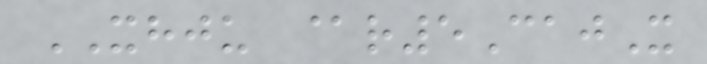XHJU @r5CajX
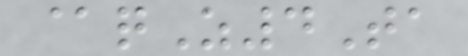@qZ4Ta
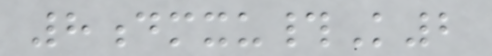8dmxu#K2
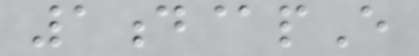1d@pE
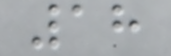18
